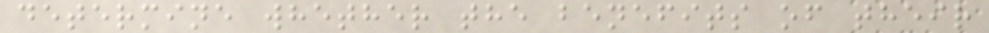determine whether the benefits of their
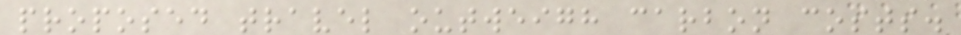proposed travel outweigh carbon costs.
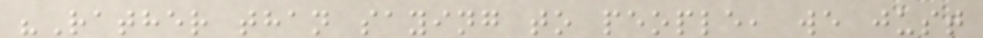"Rather than saying to people, we just
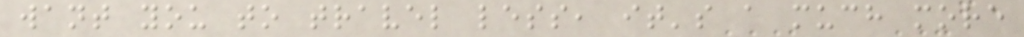want you to travel less, it's a much more
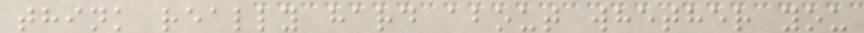think really hard about whether you
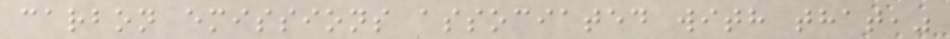carbon emissions associated with that,"
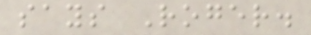says Roger.
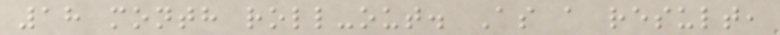18 month roll-out. As a result,
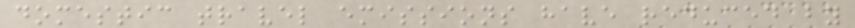domestic travel emissions have reduced by
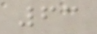63
